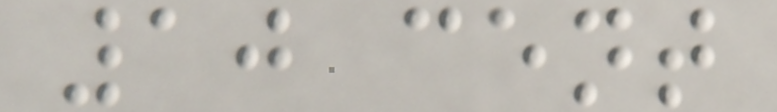10 cent
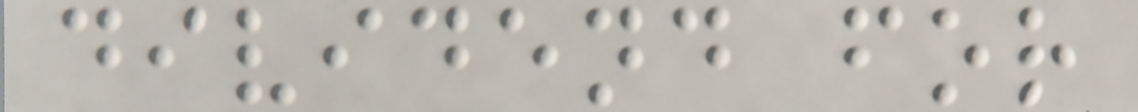dividend for
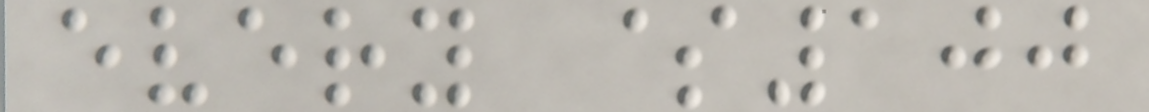every $100
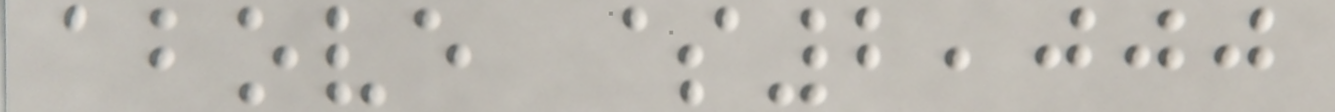above $2,000
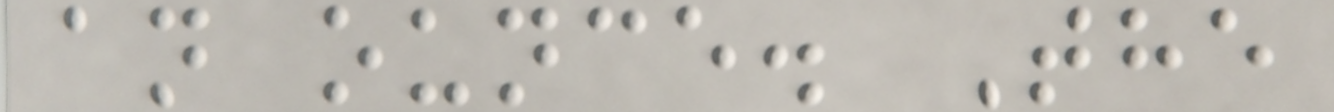an ounce. The
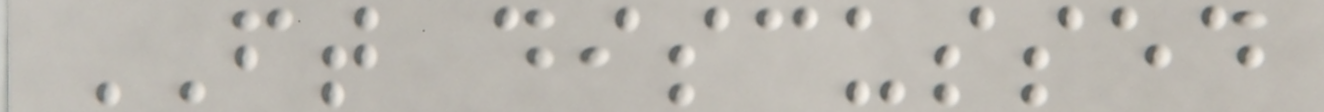FT discussed
